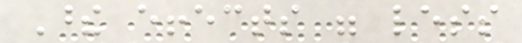These effects were less
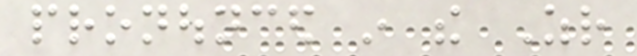pronounced in the Zr
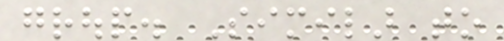group. Similar to
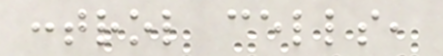control cells,
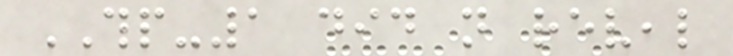THP-1 did not reveal
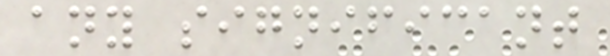any significant
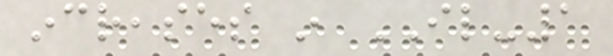increases in IL-1
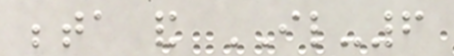beta and IL-6
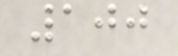100
